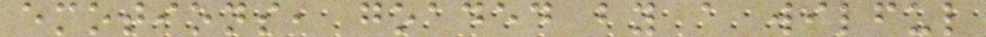emotions, goaded by a wilful
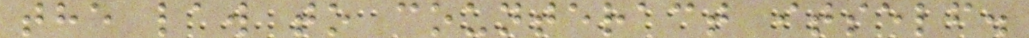the law to counteract itself.
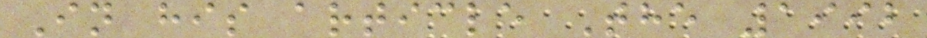In his article The 1992
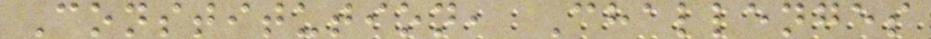Constitution, Challenges
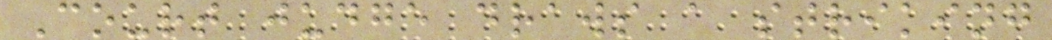Court judge draws a striking
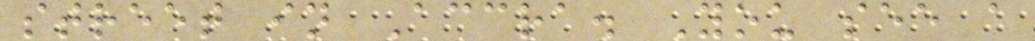street in Accra. You see a
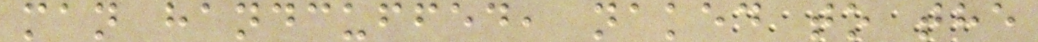man handcuffed, naked to the
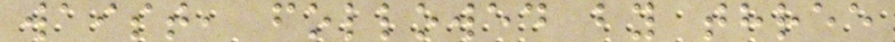waist, followed by three
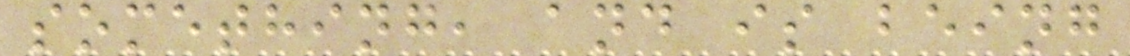something, and is being
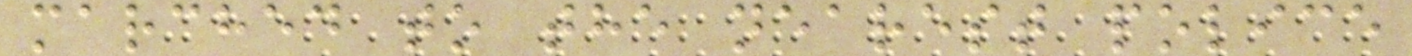marched to the nearest police
